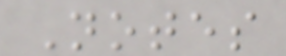Notes
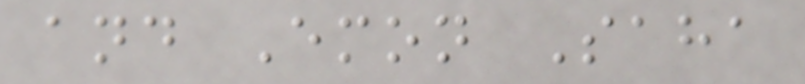and Emon Saha
